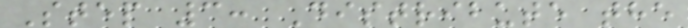Step 3: Distribute the
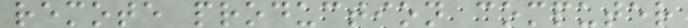remote production computer
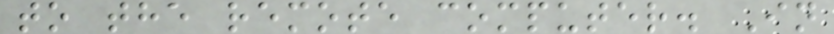to the remote computer. In
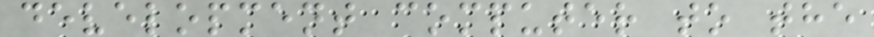development computer to the
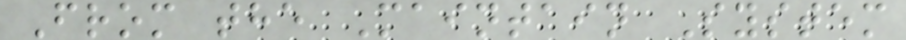From the Maintain System
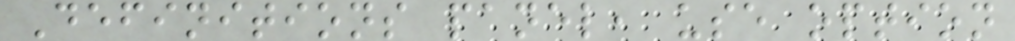Definitions panel, use option
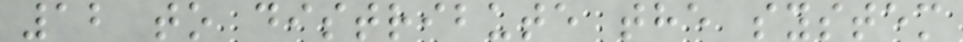12 to distribute the system
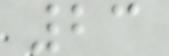23
